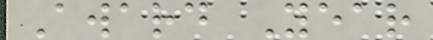Award Year
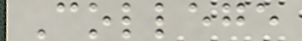College
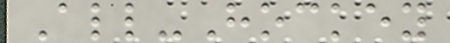All-Hockey
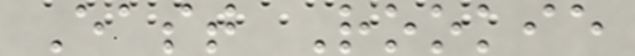East Rookie
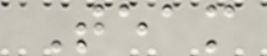Team
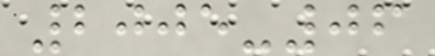2005-06
